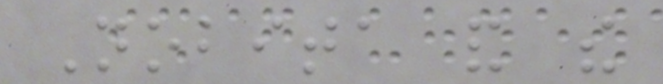Nobita and the
